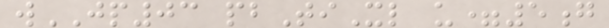wJP03 pbTiXl u=5g
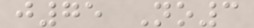j75 No3
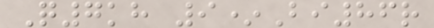Q7kh 9*Bi86r
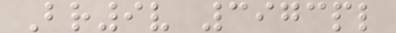Br9v 3973pl
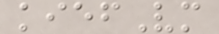kiefVm
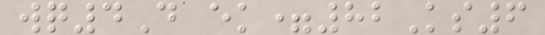wq4D ek=82Ks6
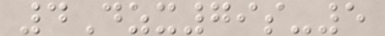4Dzx79s-5
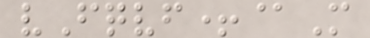vFqvf+@M
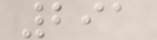291
